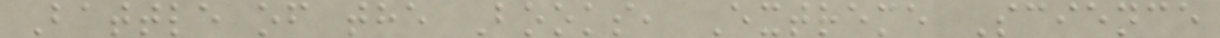Battle of the Books, Extreme Science
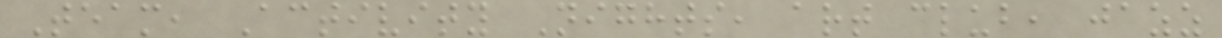Team, Activity Nights, art club, jazz
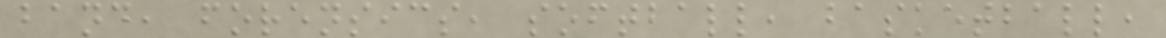band, forensics, softball, basketball,
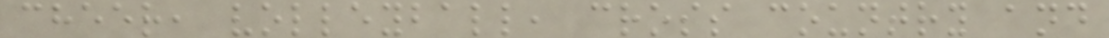cheer, volleyball, cross country and
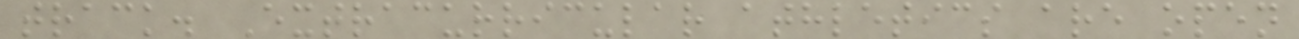track. Extracurricular athletics are open
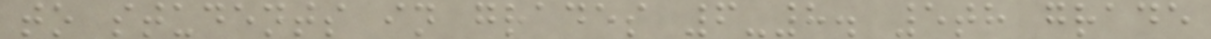to students in grades 6-8. 5th grade
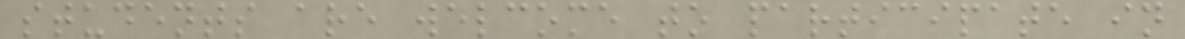students are welcome to participate in
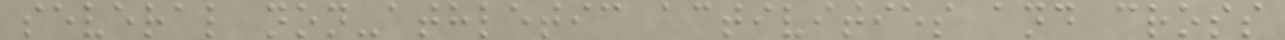several non-athletic activities and cross
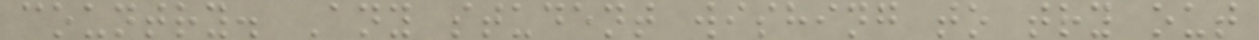country. Any student wishing to try out
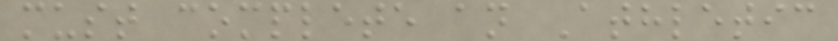must complete an Athletic
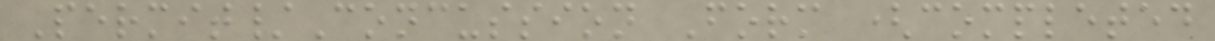Permit/Concussion Form (completed
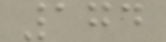174
